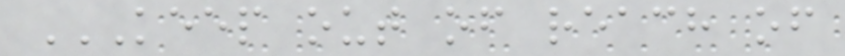KEEP OUT OF REACH OF
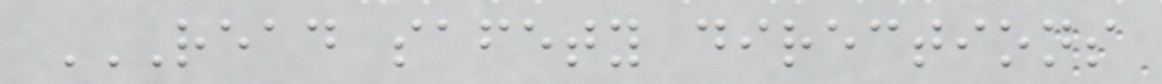READ SAFETY DIRECTIONS
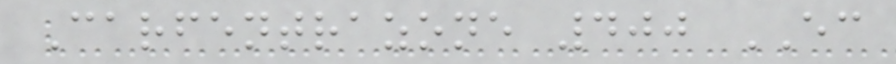Carfentrazone 400 EC
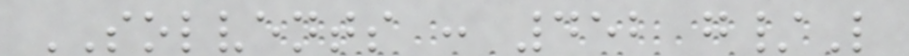SOLVENTS : 452 g/L
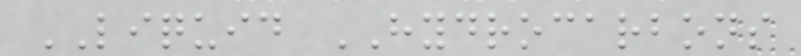LIQUID HYDROCARBONS
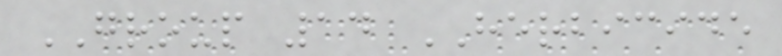GROUP 14 HERBICIDE
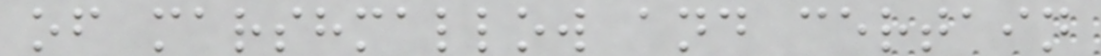of marshmallow and certain
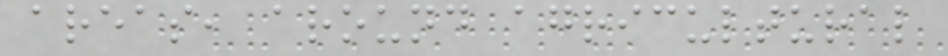areas, around agricultural
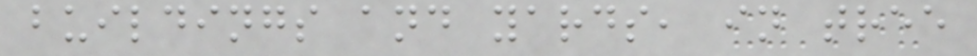buildings and yards, in tree
